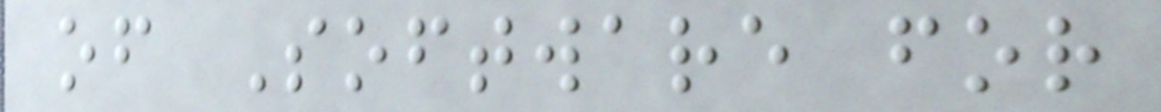of Software for
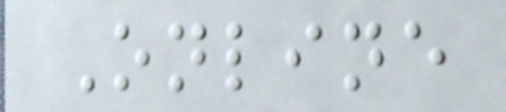Online
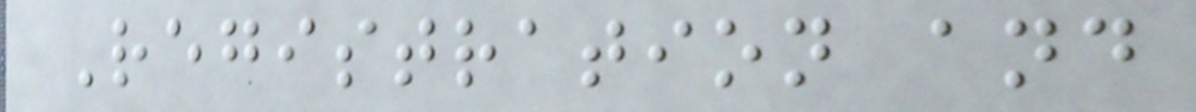Registration and
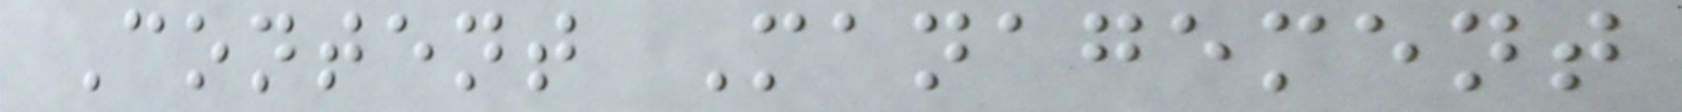Content Management
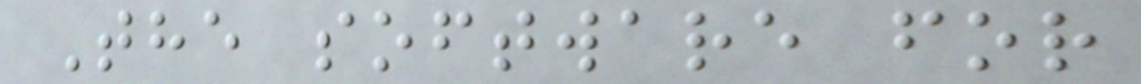The software for
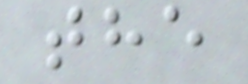the
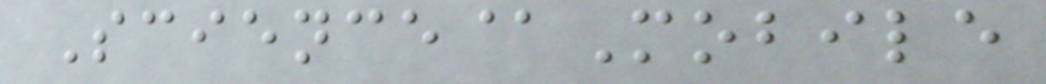Science@Mobile
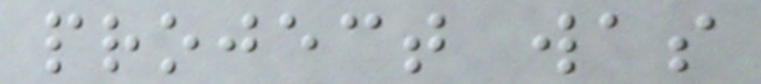project was
